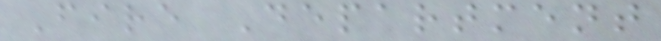Fire Department
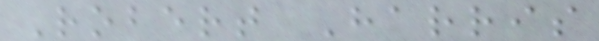Robert Harris
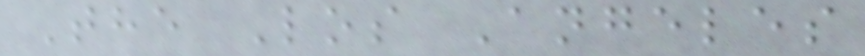The Los Angeles
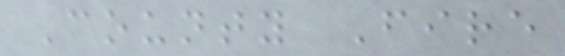County Fire
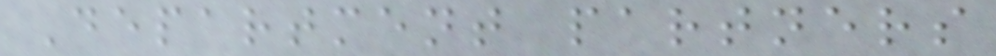Department partners
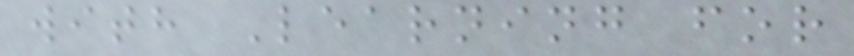with Learning for
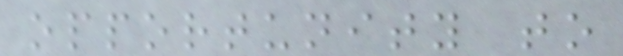opportunity to
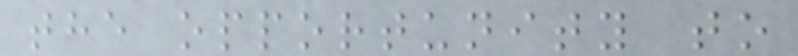the opportunity to
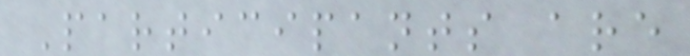Participants are
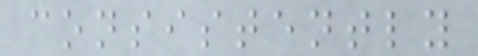consistently
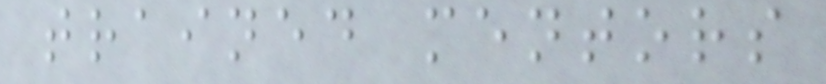trained mentors
